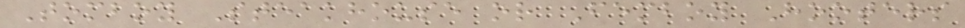Tomboy Steakhouse or Femboy Hooters
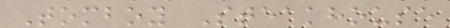Tomboy Steakhouse
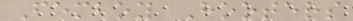Femboy Hooters
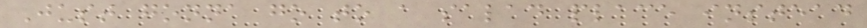Just gonna go to a salad place instead
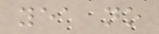yea no
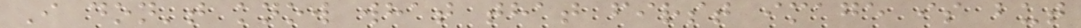I don't know what that first image is but
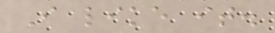I like it.
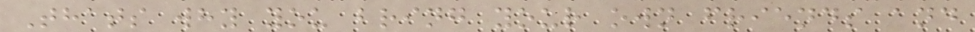Thats why you bring your own friends and
